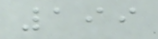199
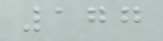177
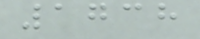1738
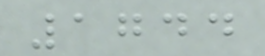1744
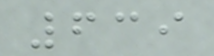639
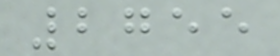2755
